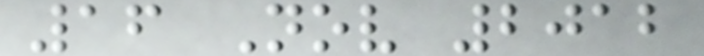16 Nov 2012
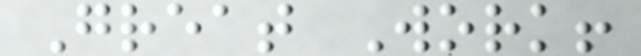Great Work!
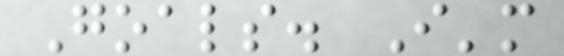Goals. I'm
